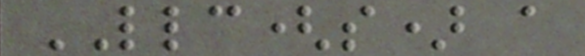LLC(s) a
